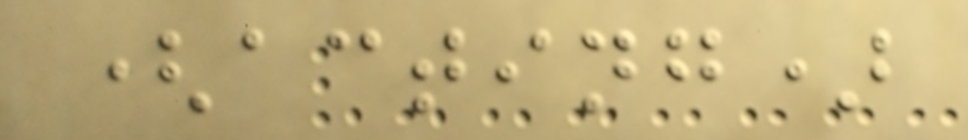(acting)
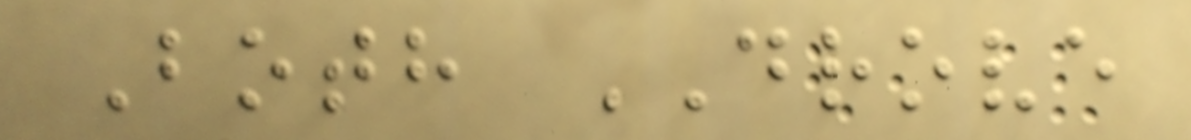Both DROVE
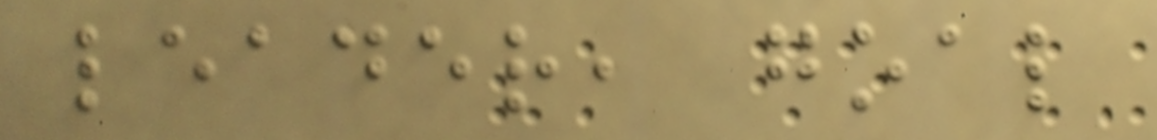leader, goal
